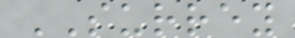SURREY
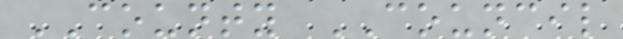COUNTY COUNCIL
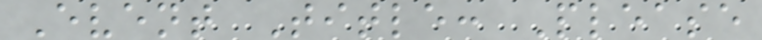Event Title: Please
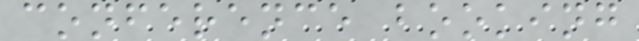conference booking
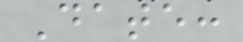Date:
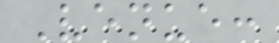Venue:
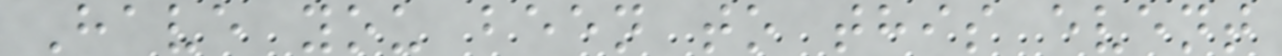Have you been to this event
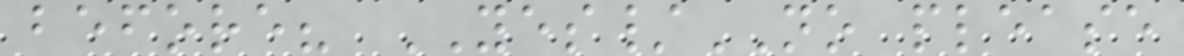before? YES/NO please
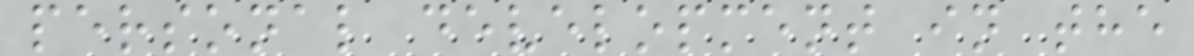personal development in the
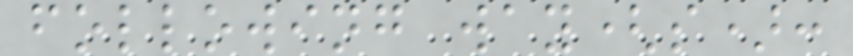following way(s):
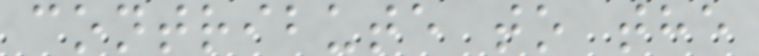contribute to the
